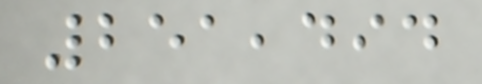251,494
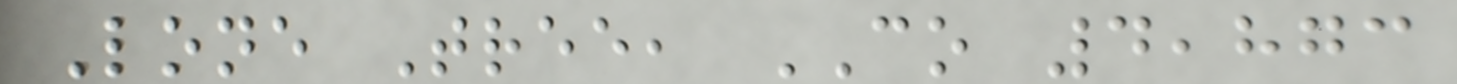Lone Tree, CO 4,873
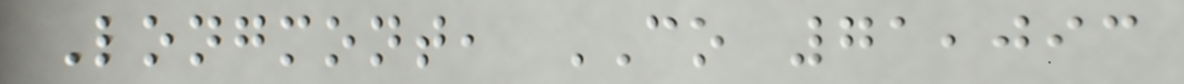Longmont, CO 71,093
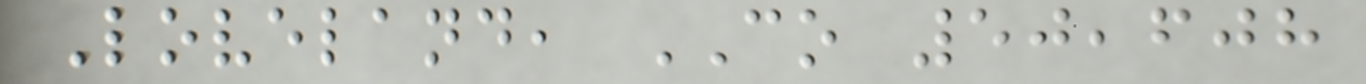Loveland, CO 50,608
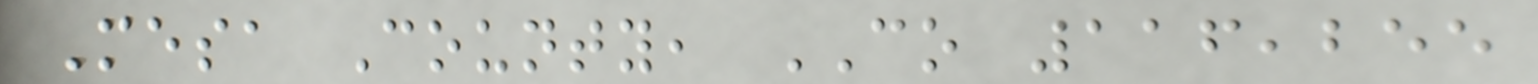Mesa County, CO 116,255
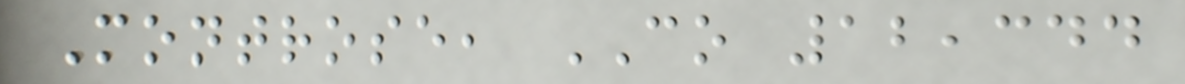Montrose, CO 12,344
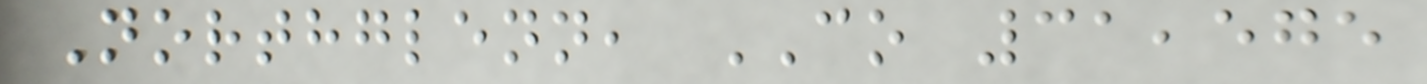Northglenn, CO 31,575
